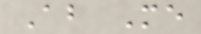About Me
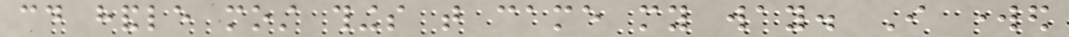could handle most things that came my way. I worked
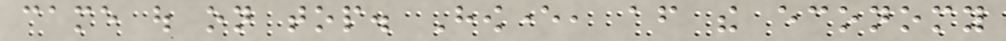came out on top. However, after the economy
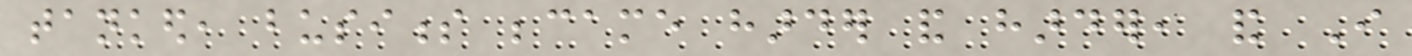tanked, business became harder and harder, and I
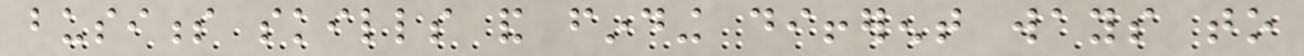business skills and finding different ways to
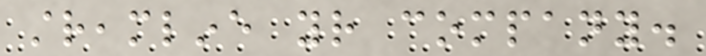streamline your company.
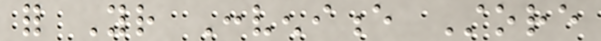for Your Convenience Store
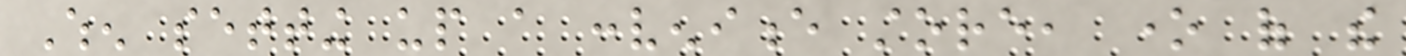When setting up a convenience store, one of the
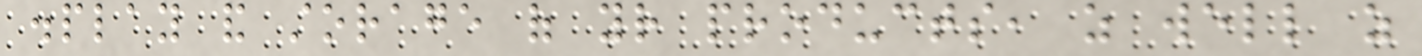display and storage of your products, as well as
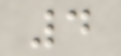4
